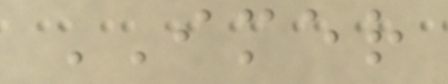IMER
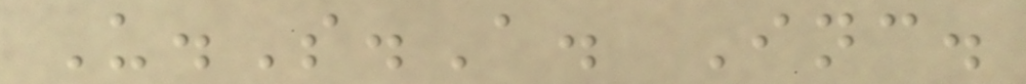U.S.A. Inc.
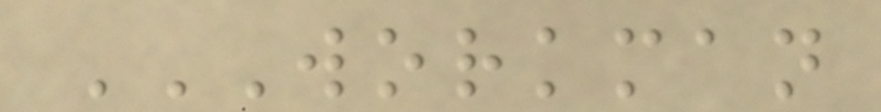WORKMAN
